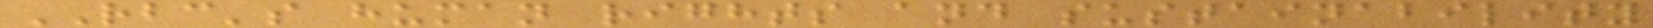RBC's human rights and sustainability
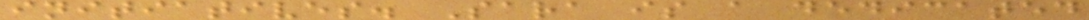initiatives. Sara is a dedicated
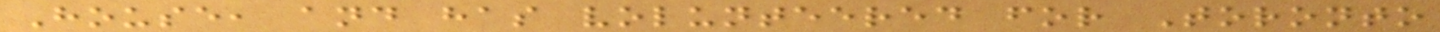House, and has volunteered for Toronto
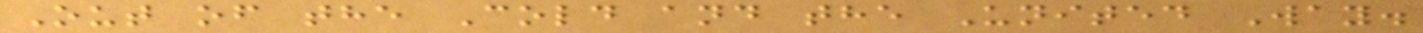Out of the Cold and the United Way.
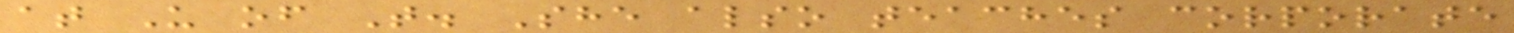at U of T. She also teaches corporate
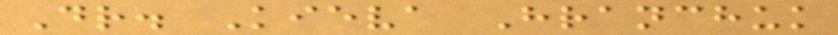Dr. Kieva Hranchuk
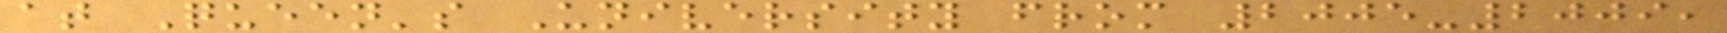at Queen's University from 2005-2009,
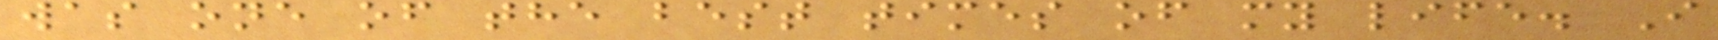was one of the best times of my life. I
